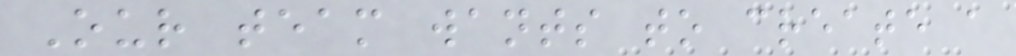Our team wants to create a
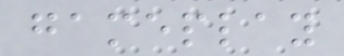gameplay
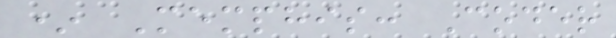* Memphis: Coder
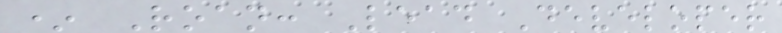* Roan: Lead Developer
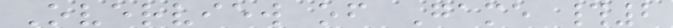Overview of Game #2
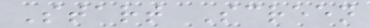Start Screen
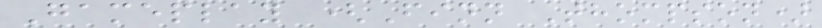Gameplay (Finn Thompson)
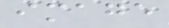image
